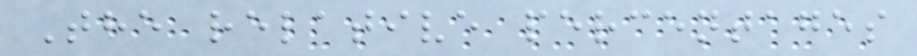The relative percentages
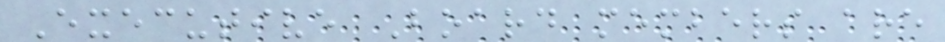Executive Board members are
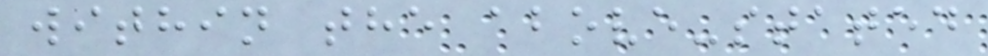within the above-stated
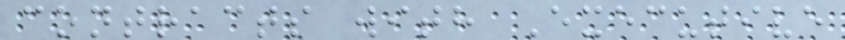contracts with Executive
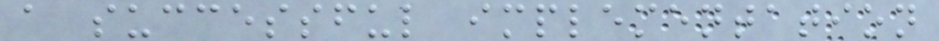a successful implementation
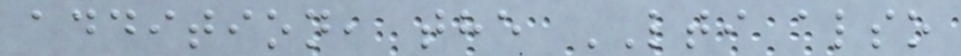addition, the LTI also
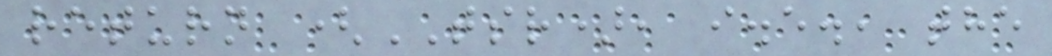return (TSR), i.e., the
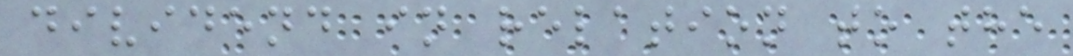dividend in relation to the
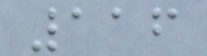116
